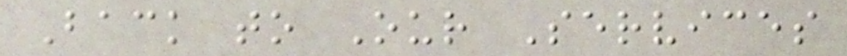Back to Our Services
